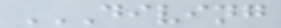DIVING
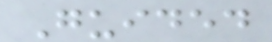Guided
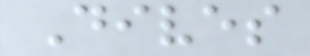Dives
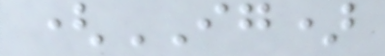(IG)
